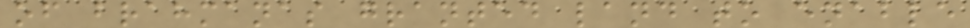of brahmanas granted land to enable
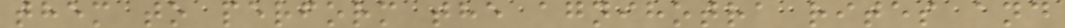them to perform the agnihotra rites and
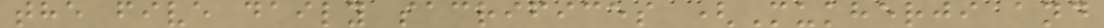the five daily sacrifices (Mukherji and
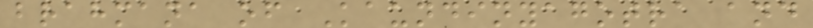brahmana of Kaundinyagotra and
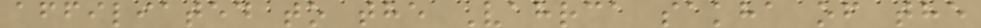affiliated to the Vahrca sakha of the
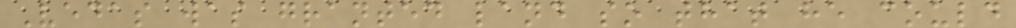Vedas was granted land so that he could
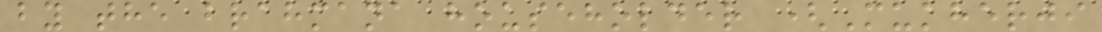by the brahmana householder (Mukherji
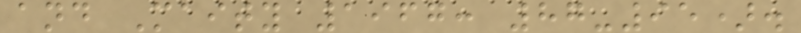and Maity 1967: 87-95).
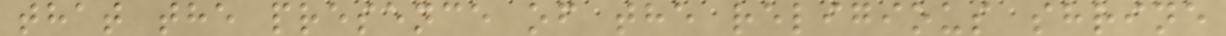that the presence of the religious shrine
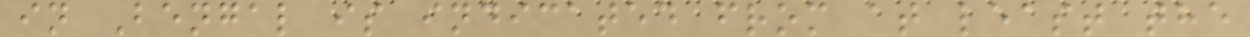in Bengal is indicated from at least the
